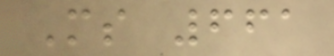Ms 661
